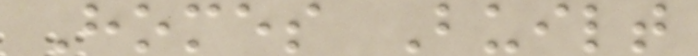Homes Built
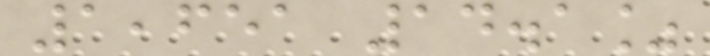1,651 14.1%
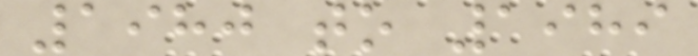1980 to 1989
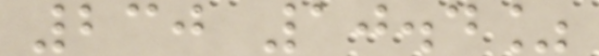230 10.4%
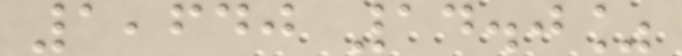1,640 14.0%
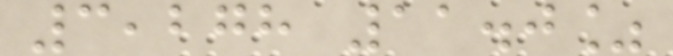3,278 11.0%
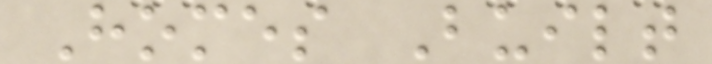Homes Built
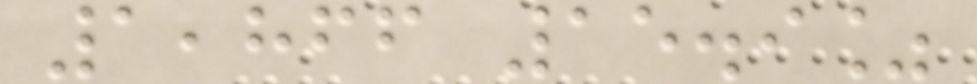1,866 15.9%
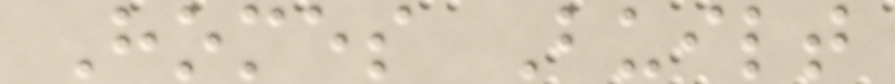Homes Built
